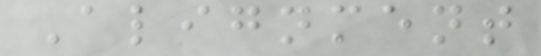Alignment
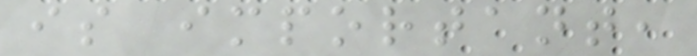is important,
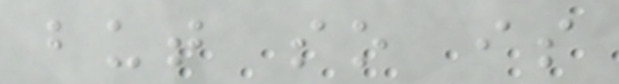but so is
